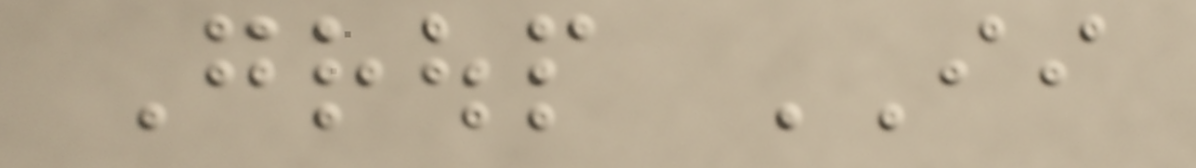Group II
